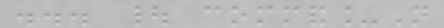... | command_N
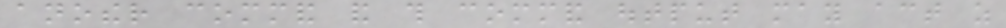another command and this command output may act as
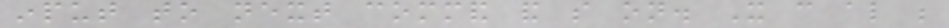input to next command and so on. It can also be
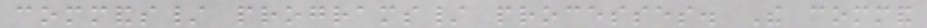commands/ programs/ processes. The command
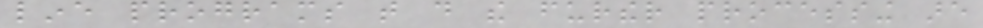line programs that do the further processing are
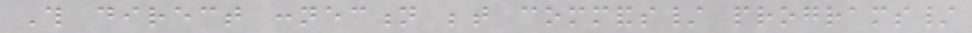This direct connection between commands/ programs/
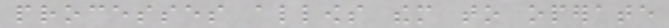processes allows them to operate
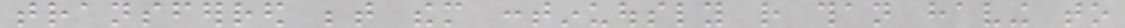transferred between them continuously rather than having to
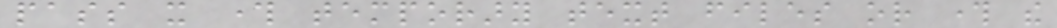pass it through temporary text files or through the
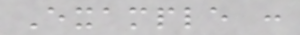Example :
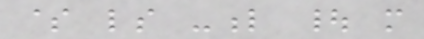$ ls -l | more
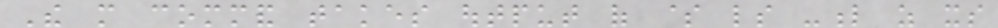The more command takes output of $ ls -l as its
